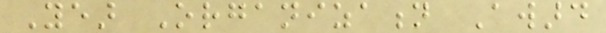Year Organization Award
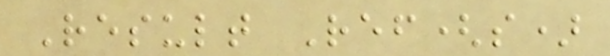Result Ref(s)
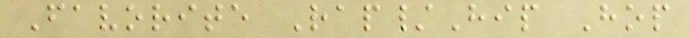Favorite Rap/Hip Hop
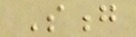Song
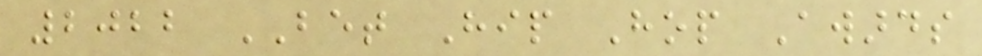2022 BET Hip Hop Awards
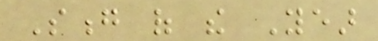Song of the Year
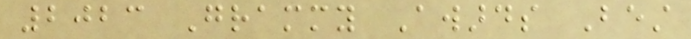2023 Grammy Awards Best
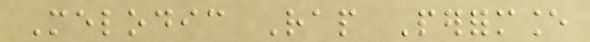Melodic Rap Performance
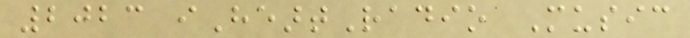2023 iHeartRadio Music
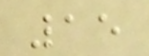15
